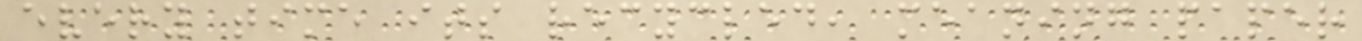every time its recycled, meaning paper
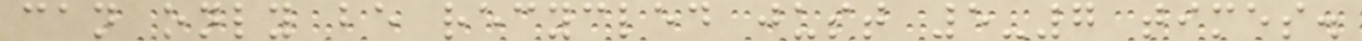can only be recycled just 5-7 times.
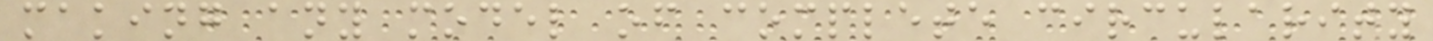making any model of complete circularity
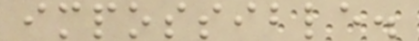impossible.
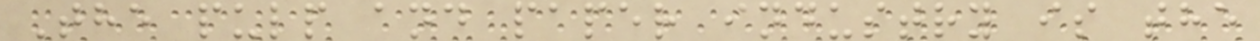The pulp and paper industry is the
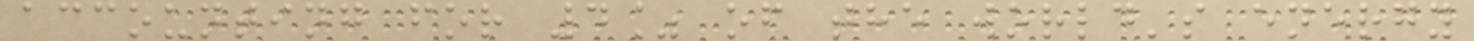accounting for 4% of the world's energy
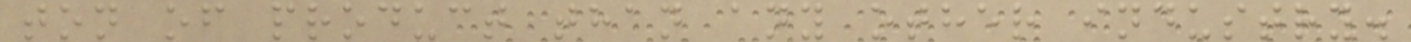ton of product than any other industry.
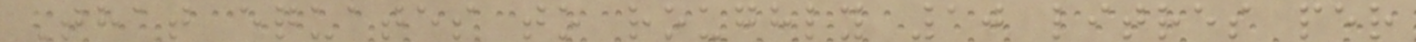That equates to roughly 10 litres per
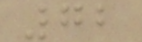72
